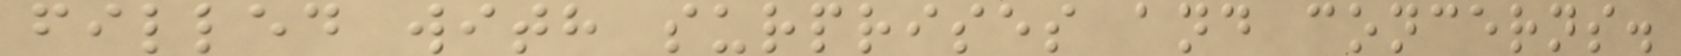filled with surprises and concerns.
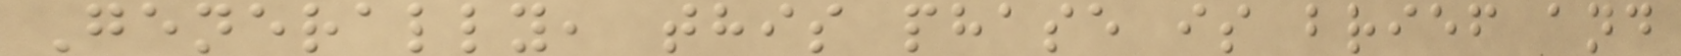Generally, this phase is brief and
